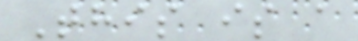This is a
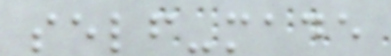self-made
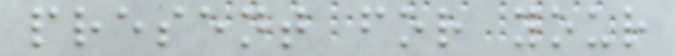present for your
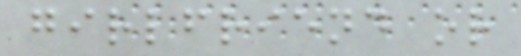girlfriend or
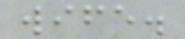wife.
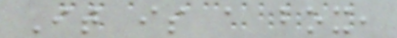It is a box,
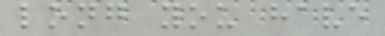long you have
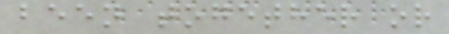been together or
